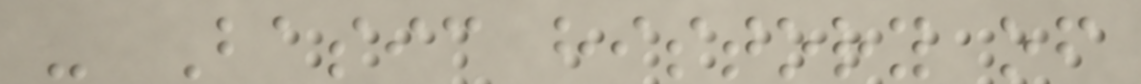- Basic history of
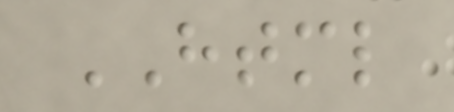HTML
